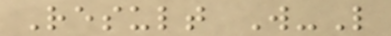Result W-L
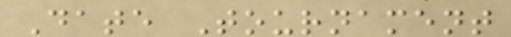Date Tournament
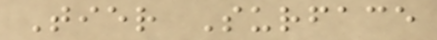Tier Surface
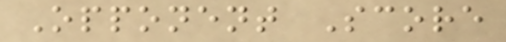Opponent Score
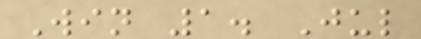Win 1. Jul
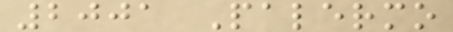2001 Palermo
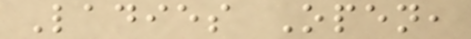Ladies Open,
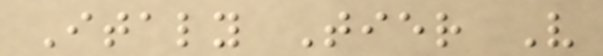Italy Tier V
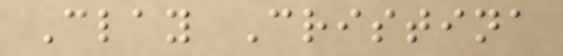Clay Cristina
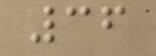36
